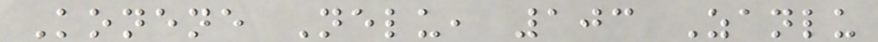Konene Nelu, 103 Zanlu
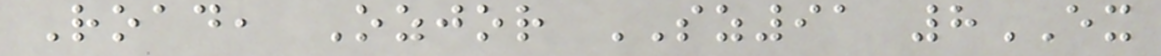Road, Ozjor SZ91 8EX
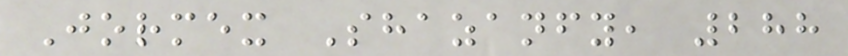Jormex Shazanfy, 288
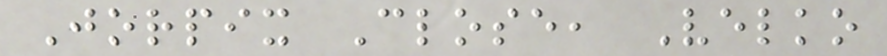Jorpix Close, Velko
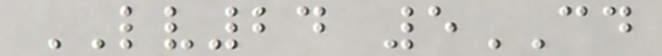LV24 5CD
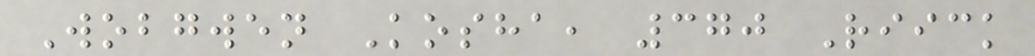Wobgwen Kosha, 370 Riick
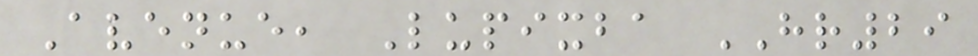Avenue, Lupixba HR29
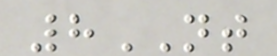8NT
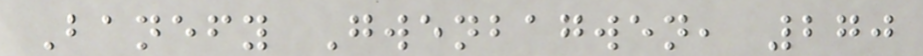Banefy Gwenbagwen, 270
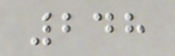248
